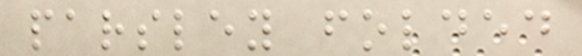parsley folded
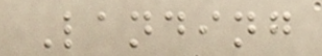Landing
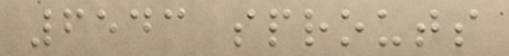6543 sprouts
